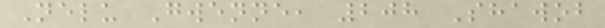Nelu Gwenne, 208 Shawob
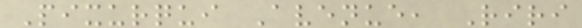Pixurqui Avenue, Riri
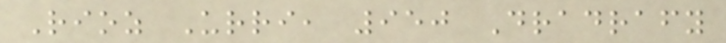Rioz Urri, 950 Dradrafy
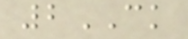2CK
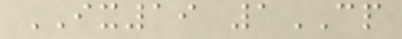IX19 1CP
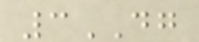3DG
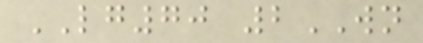LG70 2WN
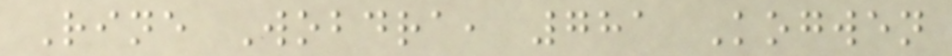Rine Wobdra, 781 Kogwen
